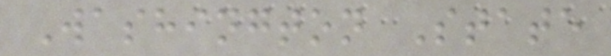Washington State
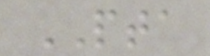PTA
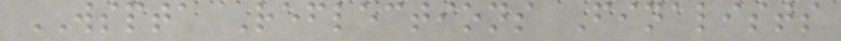WSPTA Reflections Finalists
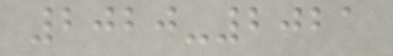2020-2021
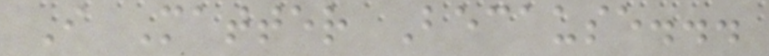I Matter Because...
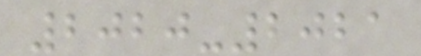2020-2021
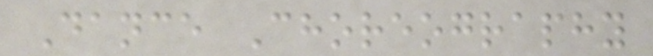Dance Choreography
